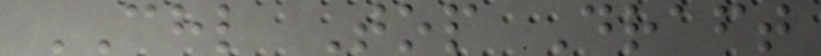CHL Top Draft
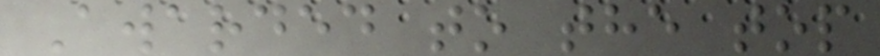Awarded to the top
